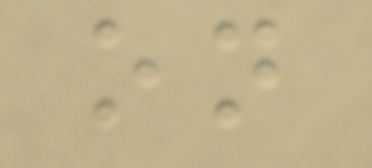on
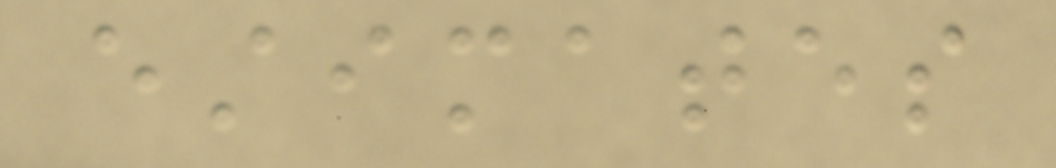estimates
